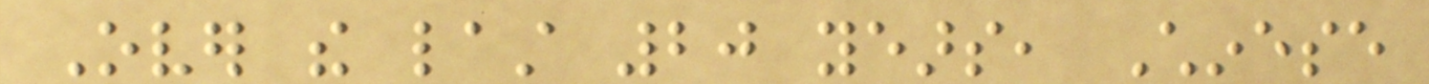Over the last 20 years, Chinese
